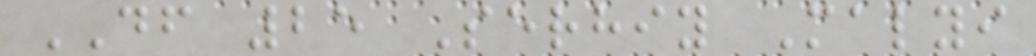DF 25 Serhiy Malyi
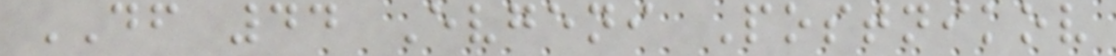DF 44 Evgeni Postnikov
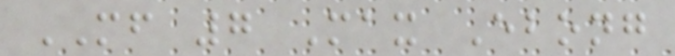MF 7 Max Ebong
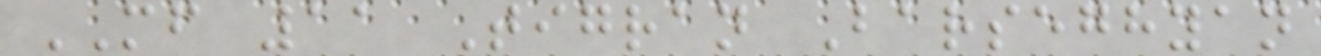MF 11 Tigran Barseghyan
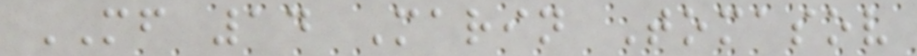MF 14 Marin Tomasov
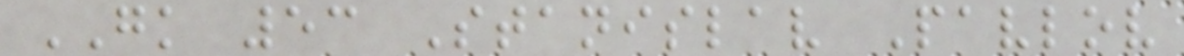GK 53 Stanislav Pavlov
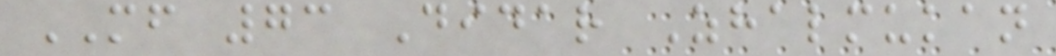MF 73 Didar Zhalmukan
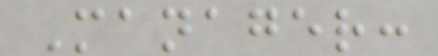Manager:
